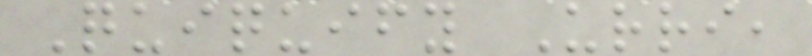Quiquify Urri,
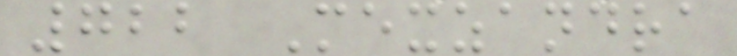722 Mexzandra
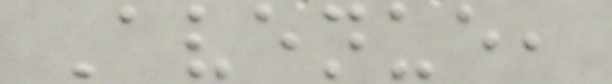Avenue,
